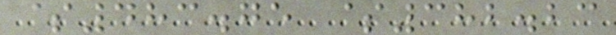$483.75 $382.23
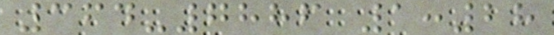364-7886 1:28
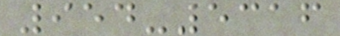954-5316
